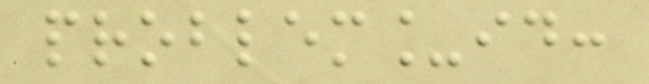problem_id:
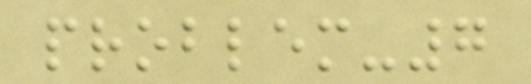problem-7
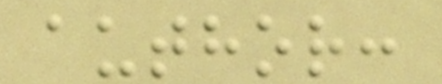author:
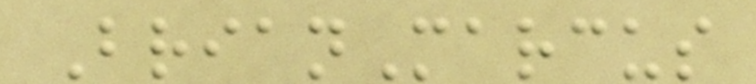BrianMarcus
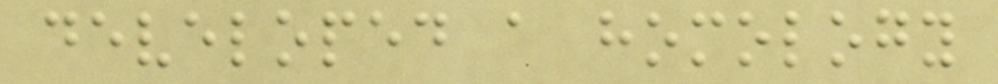developed a homology
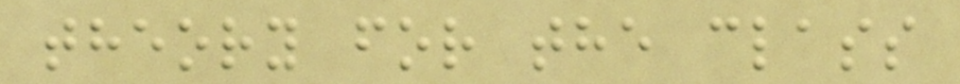theory for the class
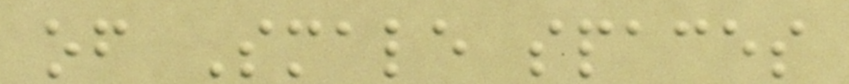of Smale spaces
